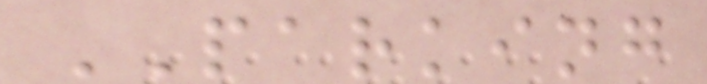PARKING
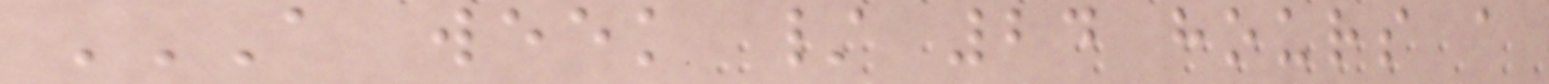A WEEK / 24 HOURS A
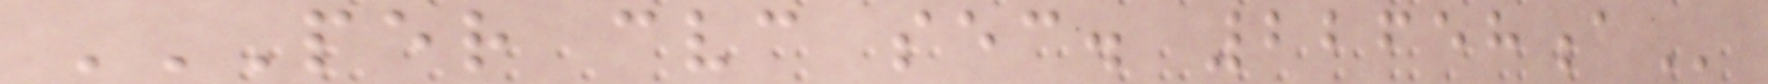PER CVC SEC. 22658A
